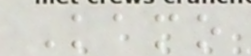Kamo
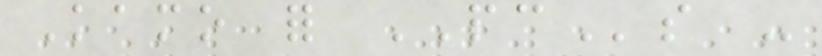Kamo for PCs -
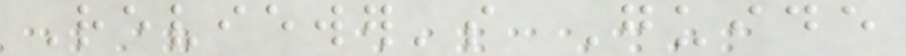Reviewer's Guide
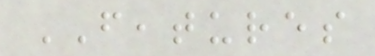FEATURES
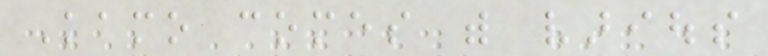Kamo comes with various
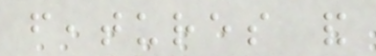features and
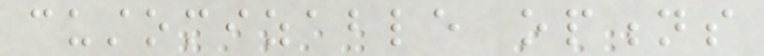customizable options
